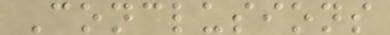Conclusions
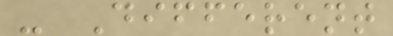- Different
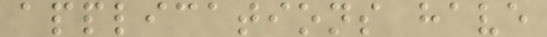applications have
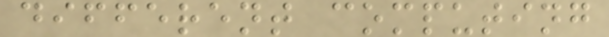different computing
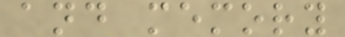and memory
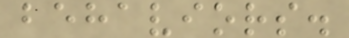behaviors.
